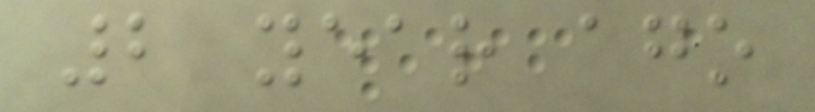2 year ago
